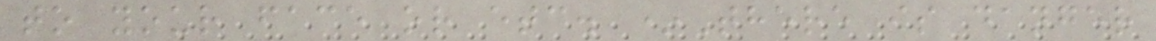to your face or etc. *There is danger
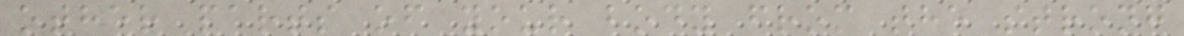other parts of your body from the strong
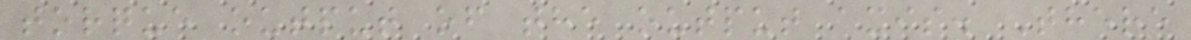torque output of the output axis. There
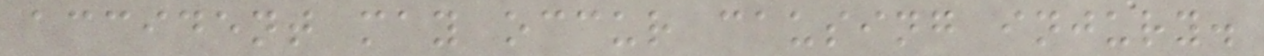accident may occur causing injury.
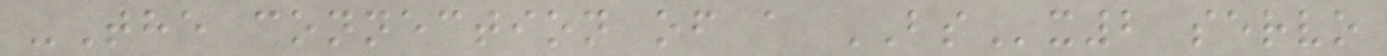-The connection of a BSx2 servo
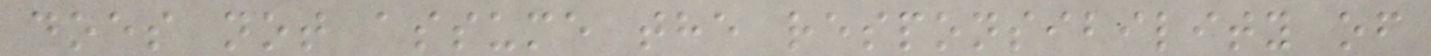does not assume the responsibility of
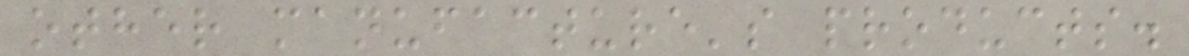other manufacture's products.
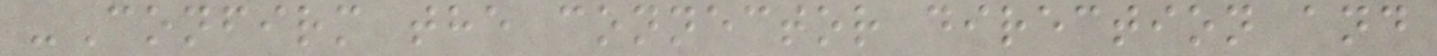-Confirm the connector direction and
